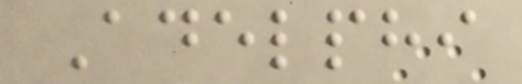Adelphi
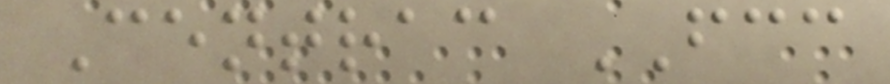Centrac FCC
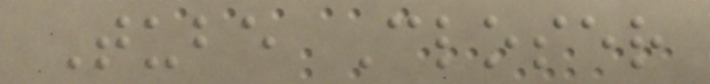Tube Closer
